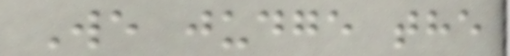We judge the
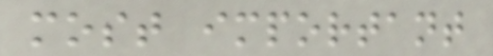most important
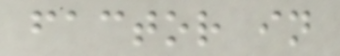factor in
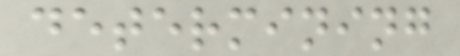determining
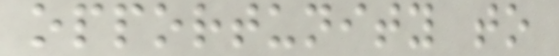opportunity to
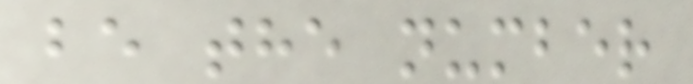be the number
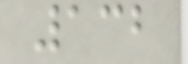132
